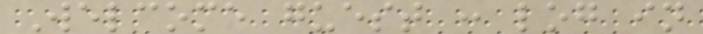Welcome guest : log in
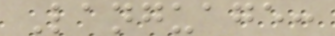Language:
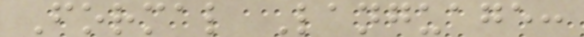Formal Language:
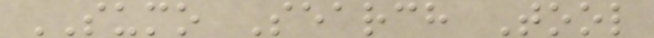SUMO Search Tool
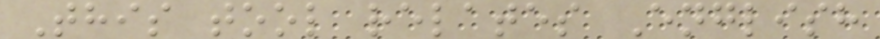This tool relates English
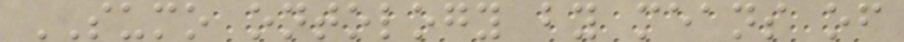SUMO ontology by means of
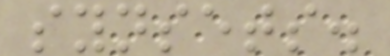synsets.
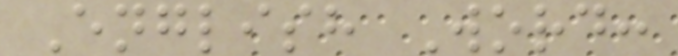English Word:
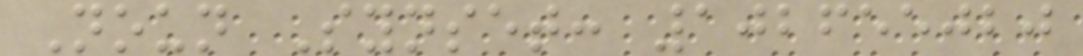Noun Synset: 102655020
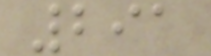291
